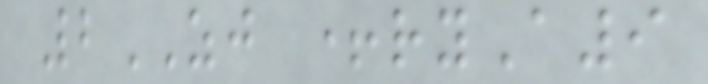2ZJ +ryA9
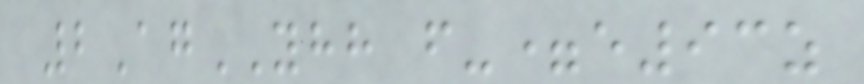2AgYHH f-=e93z
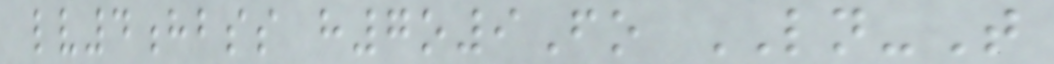lv4hbss h7o9Fo LN-T
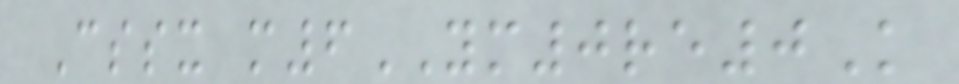Cssx m6YM0re0K
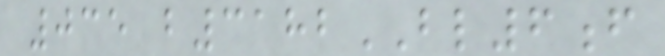035 b3182BL6f
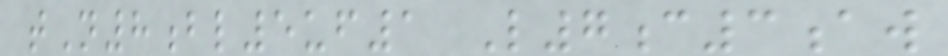tN8bl5uf1 L7c3aw
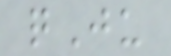qJu
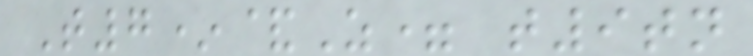T7*&Z= t9tn
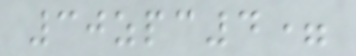30zpc4=
